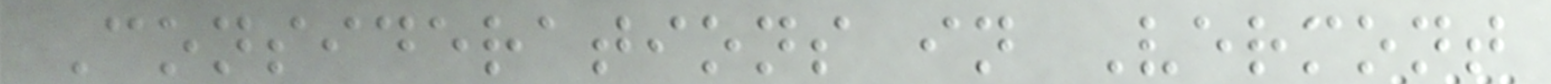Considerations in Vermont
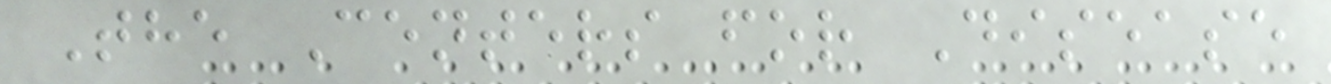The Centers for Disease
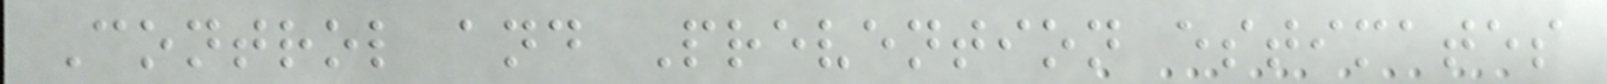Control and Prevention estimates
